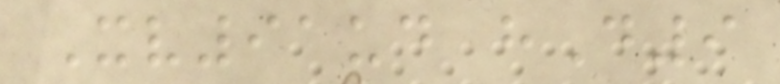Xv91ud hD9
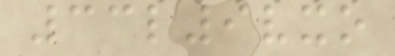33l9vxo
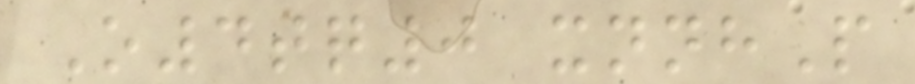O4tq0 xnnhP
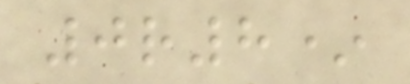0r8*
